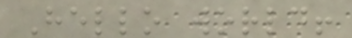Hello world!
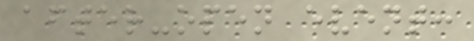after-open event:
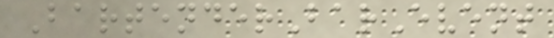BartenderBarEvent
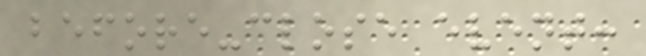before-close event:
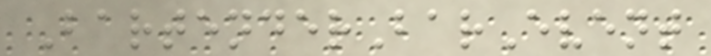BartenderBarEvent
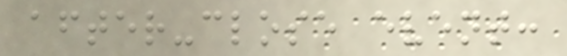after-close event:
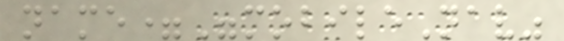name="mobileNav"
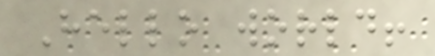Hello world!
